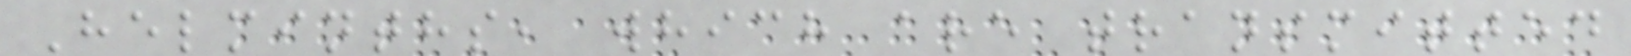Helminths, which are transmitted
